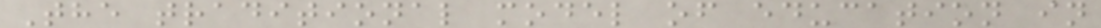The traditional model of education in
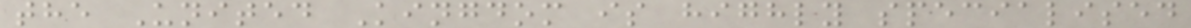the United Kingdom is highly specialised
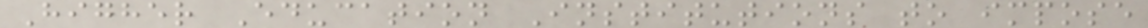Higher Education Institutions to impose
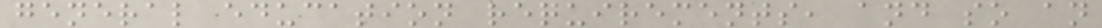general education requirements, and so an
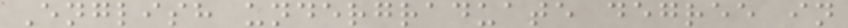English undergraduate degree in
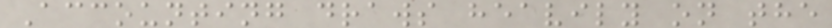Accounting draws heavily on the
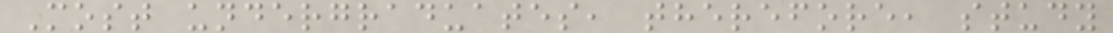Most undergraduates, therefore, study
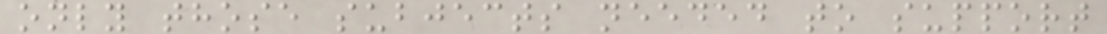only those subjects needed to support
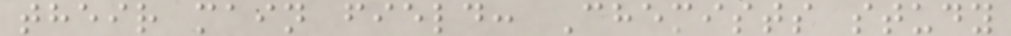their main field: Chemists study
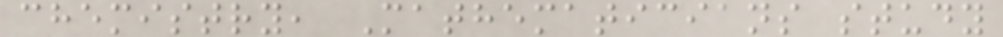chemistry, Mathematicians study
